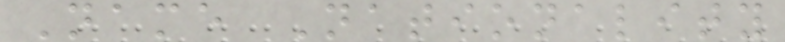Name Nationality
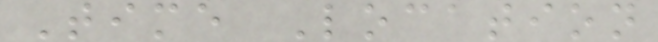Time Location
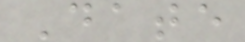Date
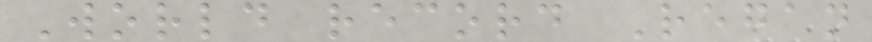World record Regan
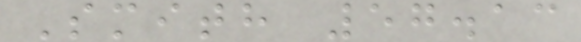Smith 57.13
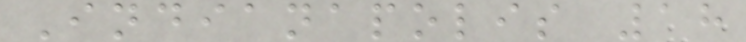Indianapolis 18
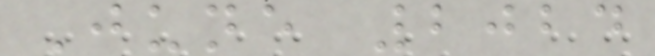June 2024
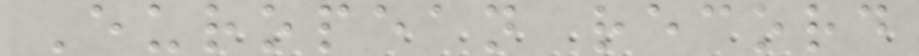European record
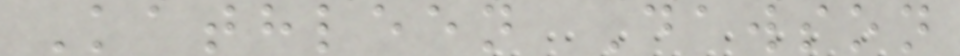Kathleen Dawson
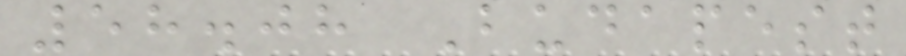58.08 Budapest
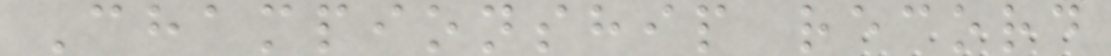Championship record
